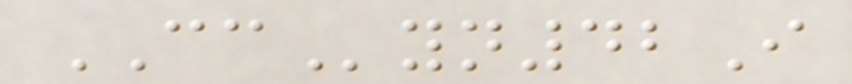CCyn42I
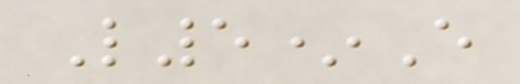L5*E
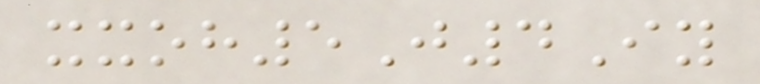xxoh5J4Iy
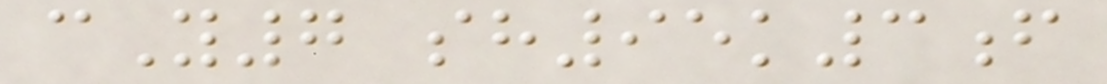cY7 sh95k3f
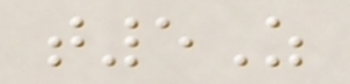t5Z
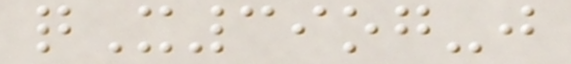qX39og-j
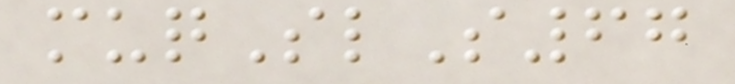muqSlS67
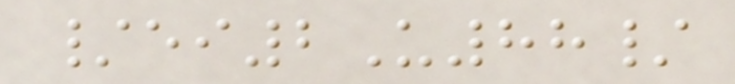/ei2U88/
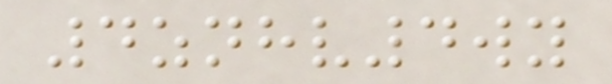4znhv4wy
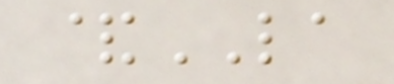&LA
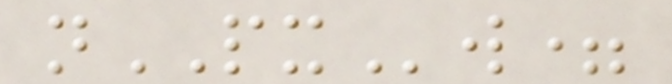nPXw=
